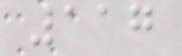117
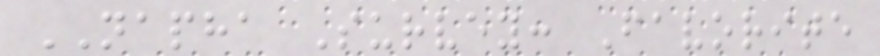NAPHA Survey: Favorite
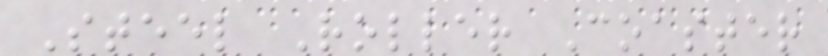Steel Roller Coaster
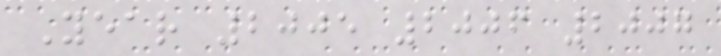Year 2005 2006 2007
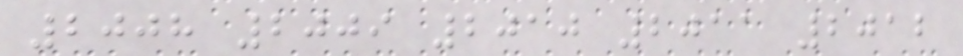2008 2009 2010 2011 2012
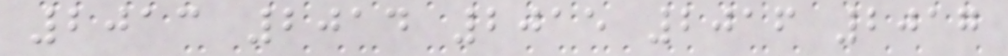2013 2014 2015 2016 2017
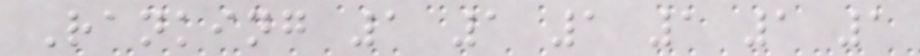Ranking 1 1 1 1 1 1
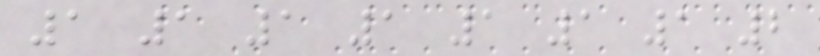1 1 1 1 1 1 1 2
